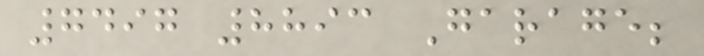7497 8893 Garage;
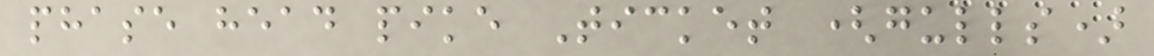phase head pike Ticket (gulls)
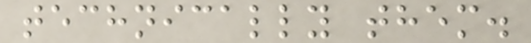technically them.
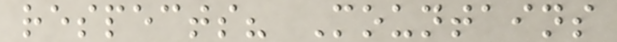respects? Mountains
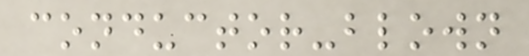conductor-blown
